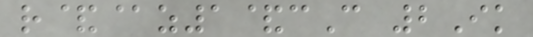r&@z1&cC 2Ik
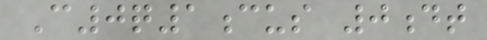C0q1cus 0dt
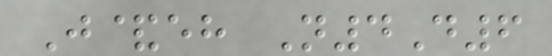J&eh N4D6
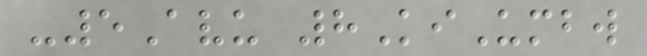-5Avu 8KiUmbw
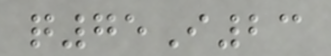q75I23
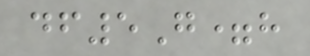df5G=h
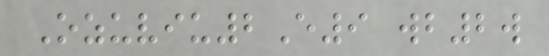Ozuviu2E9 wb2w
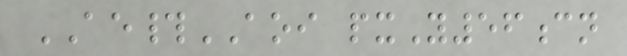AE#AOI pxY56cn
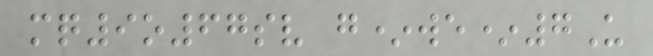mq9o67sv g*we*7U
